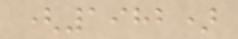(1982)
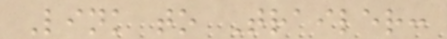Link to Trailer:
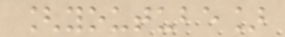[youtube]
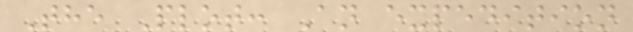The Plot: An expedition
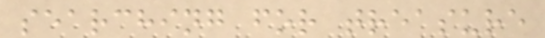searching for treasure
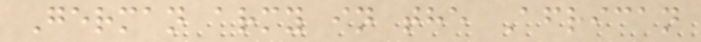German army in the African
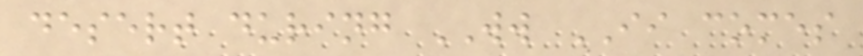desert during WW II comes
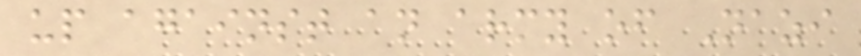up against an army of Nazi
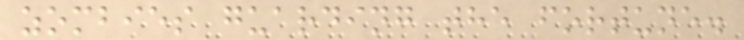zombies guarding the fortune.
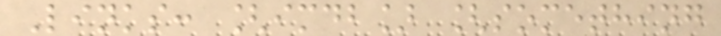Links: [imdb] [something
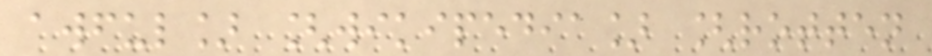awful] [wikipedia] [rotten
